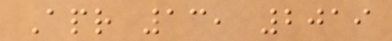Apr 13, 2019
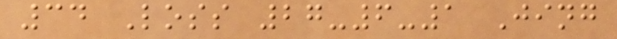34 Loss 27-6-1 Jing
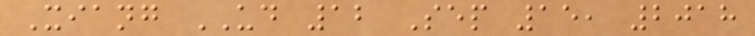Xiang UD 12 Sep 15, 2018
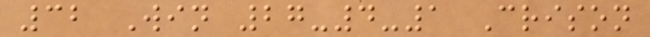32 Win 27-4-1 Crison
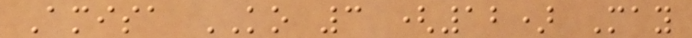Amisa KO 3 (12) May
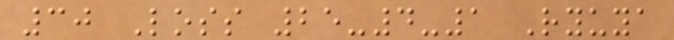30 Loss 25-4-1 Ryuya
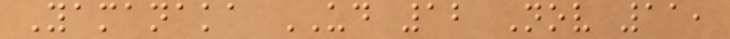Yamanaka UD 12 Nov 11,
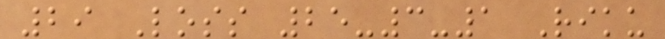29 Loss 25-3-1 Riku
